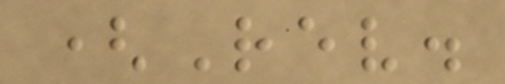(Rev.
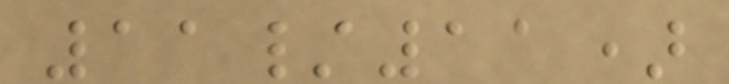11/11)
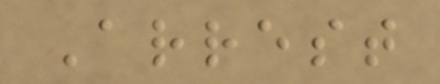Arrest
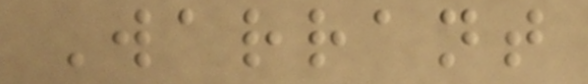Warrant
